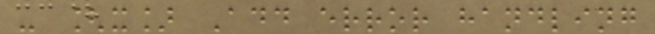- [x] Add error handling
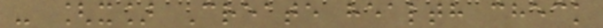- [x] Create health check
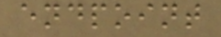endpoint
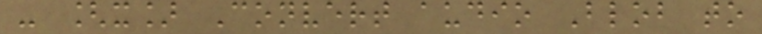- [x] Convert audio Blob to
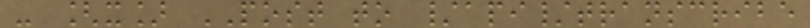- [x] POST to /api/transcribe
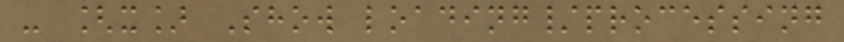- [x] Show loading/processing
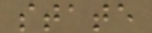state
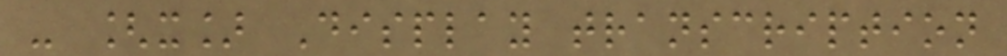- [x] Display transcription
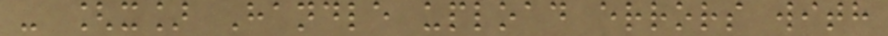- [x] Handle upload errors with
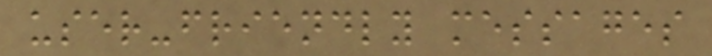user-friendly messages
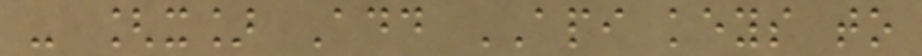- [x] Add API keys to
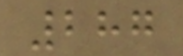287
